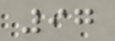97
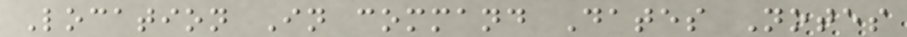Location In command Dates Notes
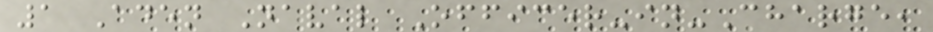1 Aden Naval Officer-in-Charge,
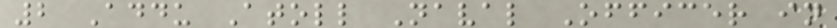2 Addu Atoll Naval Officer in
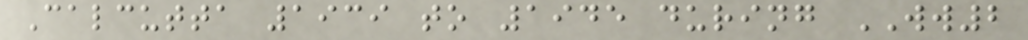Calcutta 1939 to 1945 during WW2
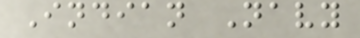Indian Navy
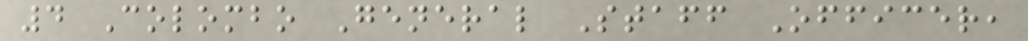4 Colombo General Staff Officer,
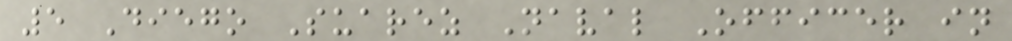5 Diego Suarez Naval Officer in
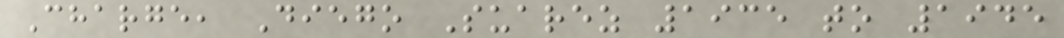Charge, Diego Suarez 1935 to 1945
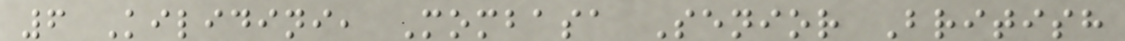6 Kilidini, Mombasa Senior British
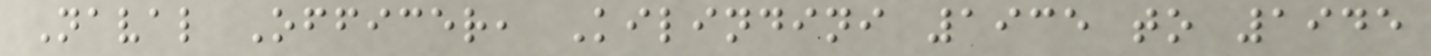Naval Officer, Kilindini 1935 to 1945
